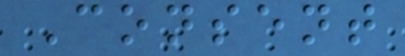Consent
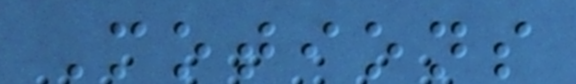Motions
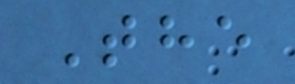The
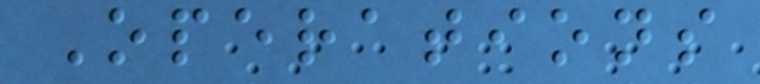Operations
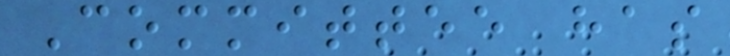Committee has
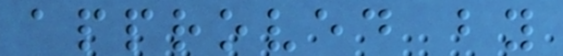approved by
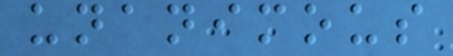unanimous
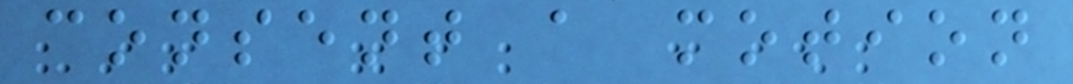consent a motion
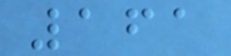161
